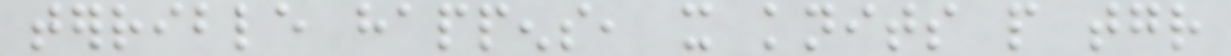terrible happens, it knits people together
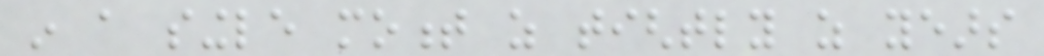in a single moment as tightly as years
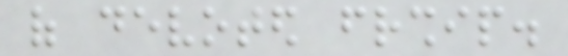of devoted friendship.
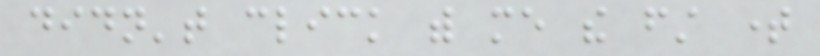didn't click with me the first time
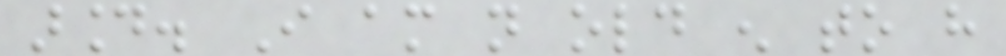around. I am not old enough to have
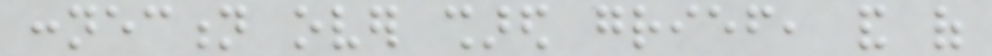connection over shared grief, and of
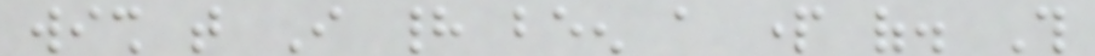wish that I had been a part of. This
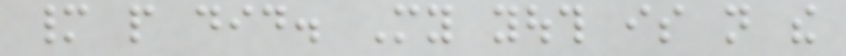many people did. My youth is not the
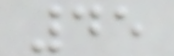45
